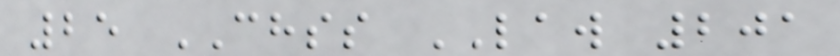25 CHSS LAW 201
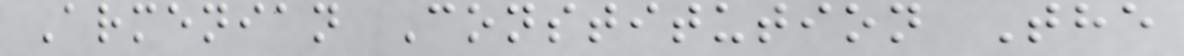Armenian Constitution The
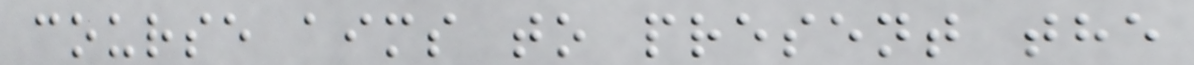course aims to present the
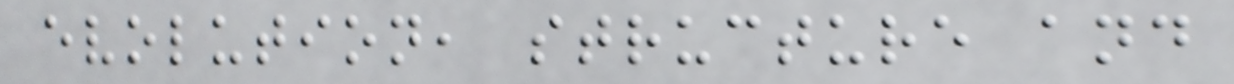evolution, structure and
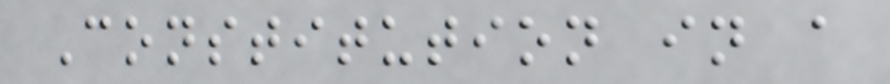Constitution in a
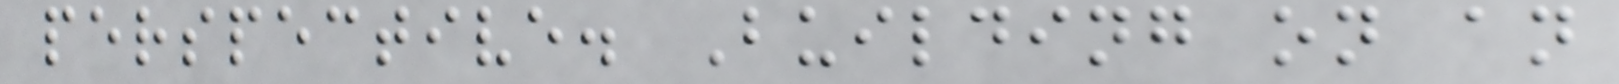perspective. Building on an
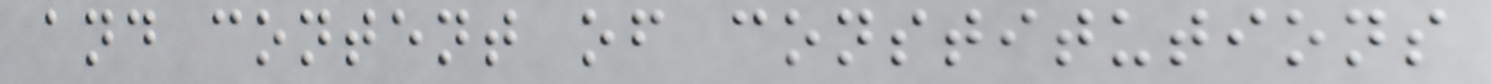and content of constitutions
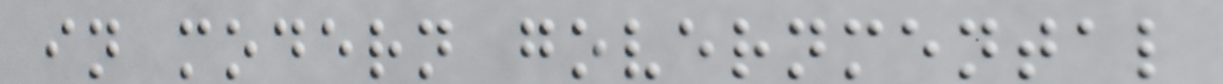in modern governmental
